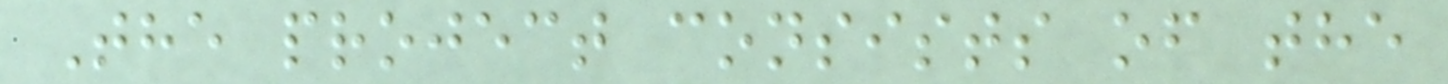The project consists of the
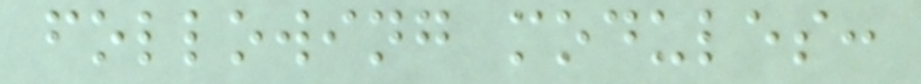following modules:
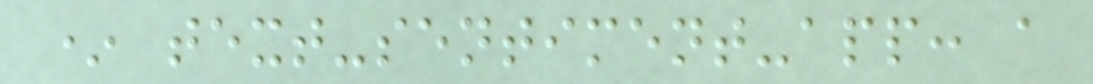* text-sentiment-app: a
